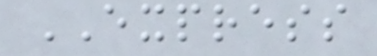EXPRESS
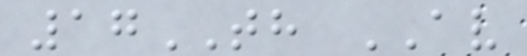17TH AV
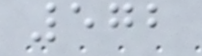572
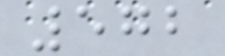572
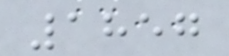1857
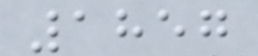1857
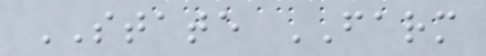STATE FARM
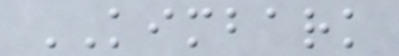KIMBARK
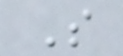S
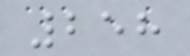258
